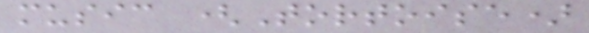music (Tortoise)
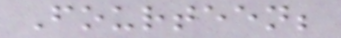Fourteen;
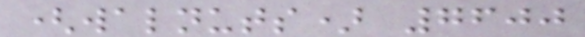(walnuts) 7600
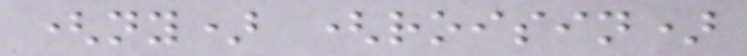(ny) (roisin)
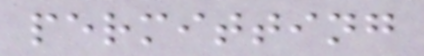permitting
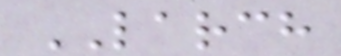LARCH
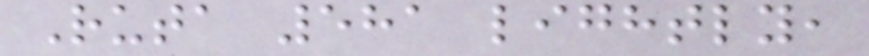Ruta 581 lightly,
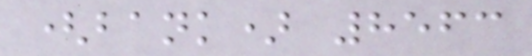(bank) 8563
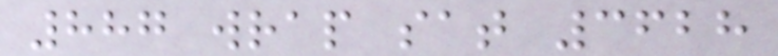887 wrap sat 3628
